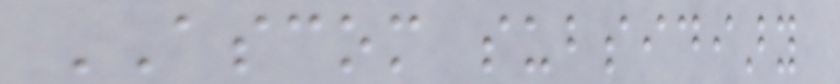ASCOM subsidiary
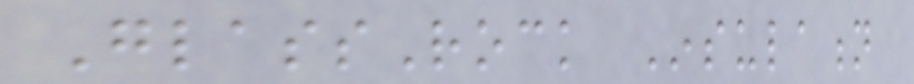GlassRock Insulation
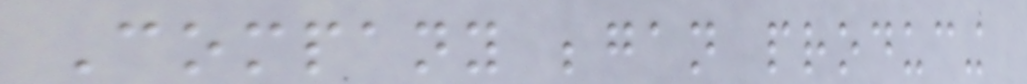Company began producing
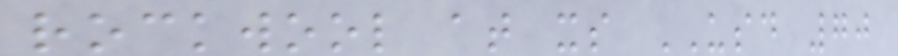rockwool at its USD 70
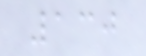130
